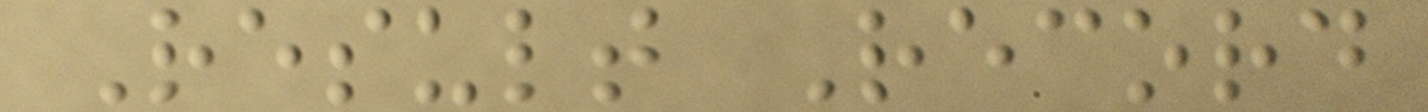Result Record
